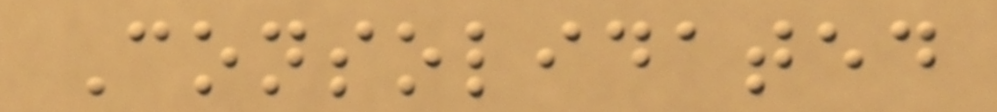Consolidated
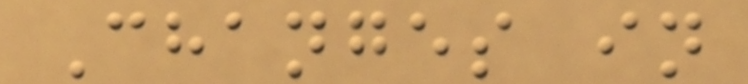Changes in
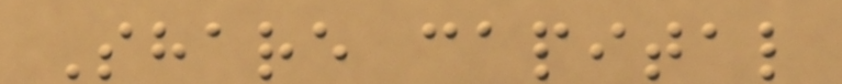Share capital
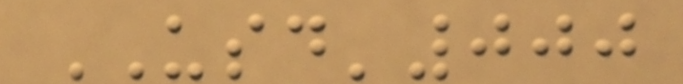USD'000
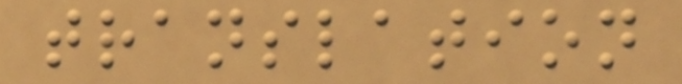translation
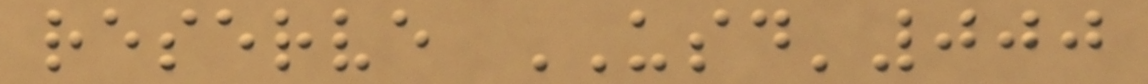reserve USD'000
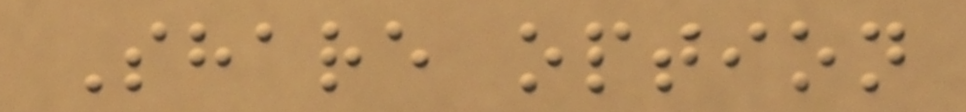Share option
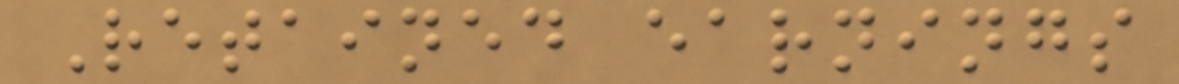Retained earnings
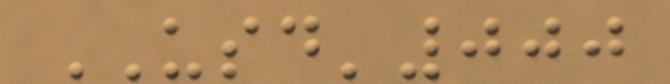USD'000
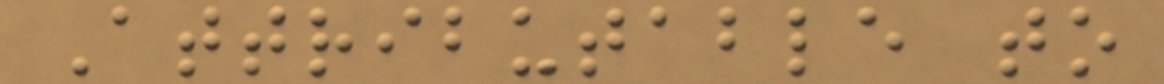Attributable to
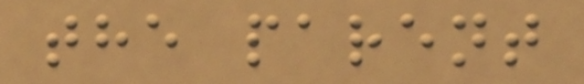the parent
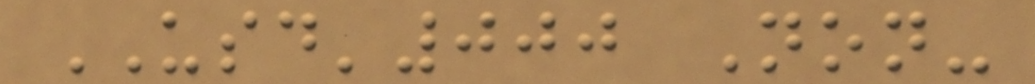USD'000 Non-
